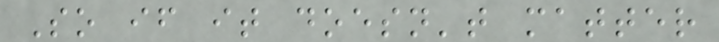So if it doesn't matter
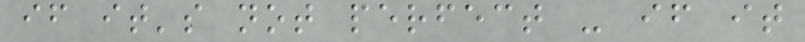if it's not perfect - if it
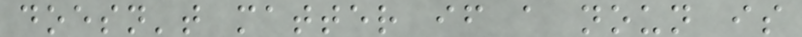doesn't matter if a noun is
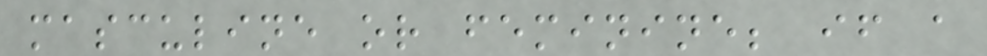masculine or feminine; if a
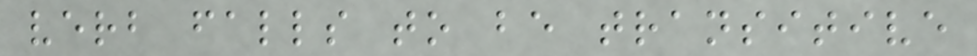verb falls to be transitive
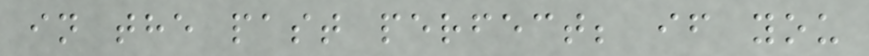in the past perfect; if you
